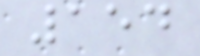154
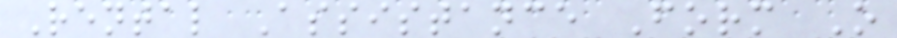Rental Assistance Form O
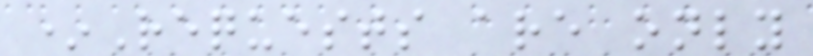*Requests are only
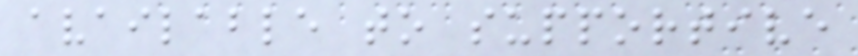available to supportive
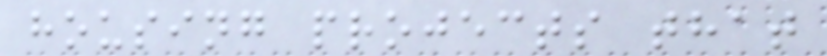housing projects that
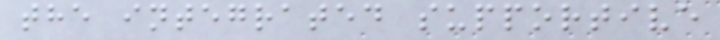the integrated supportive
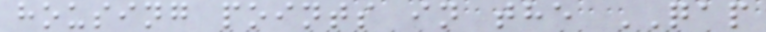housing points in the QAP
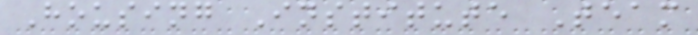Housing Institute Team
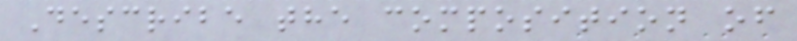Describe the composition of
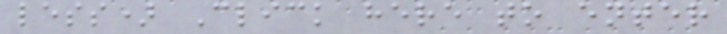less) Click here to enter
